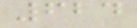624
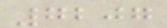7207
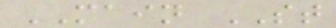MAIN ST
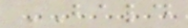BALD
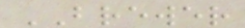BREWER
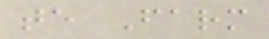te Farm
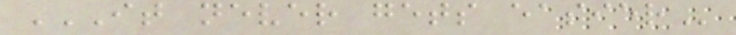IT NEVER GETS EASIER
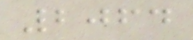2064
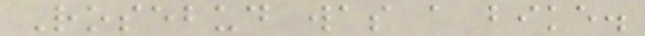Rosebud was a bike.
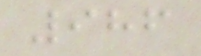986
